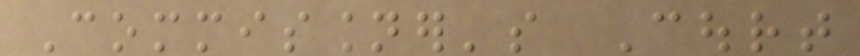Commissioner's Court
